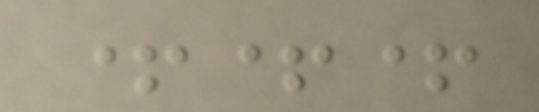+++
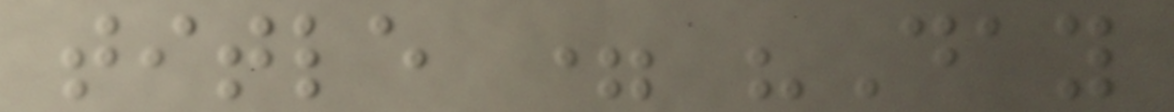title = "Day
